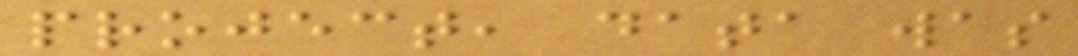project, data was
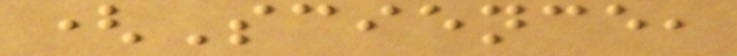(Science,
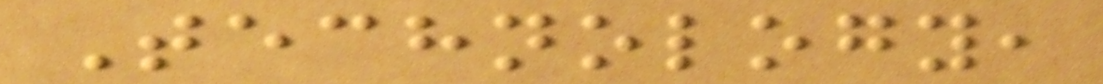Technology,
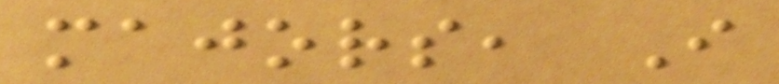majors, I
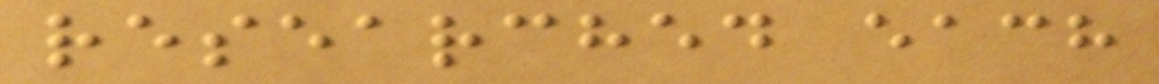researched each
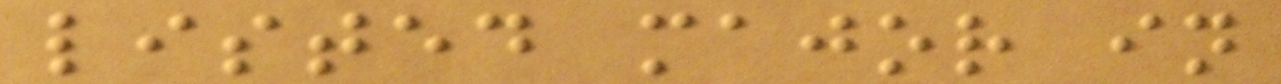listed major in
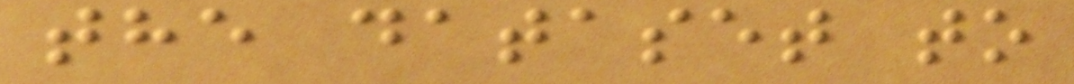the dataset to
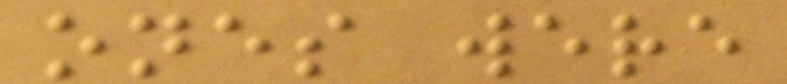ones were
